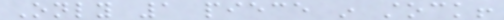Only 1 piece in stock!
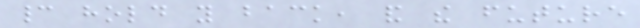cannot hold you back, and the future
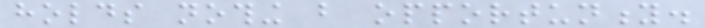holds nothing but opportunity.
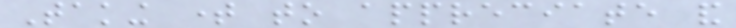Taking time to appreciate and
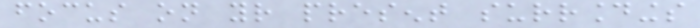focus on your present surroundings
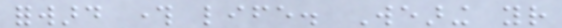forward through life. Wearing your
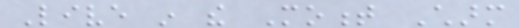Live in the Moment Charm
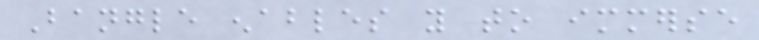Bangle enables you to immerse
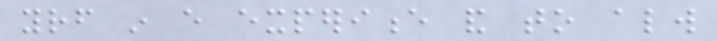yourself in every experience and to always
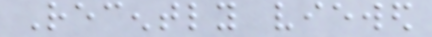Recently viewed
